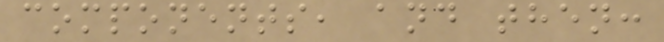components, and then:
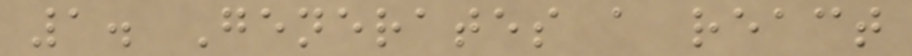1. Generates a react
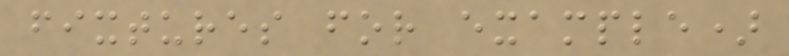fixtures for example)
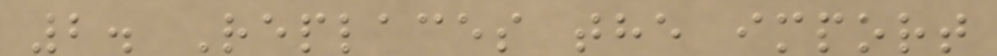2. Replaces the import
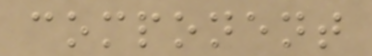component
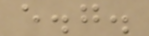e.g.
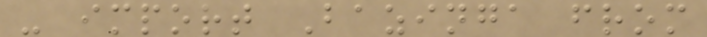- import Bazinga from
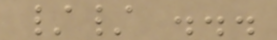// ...
